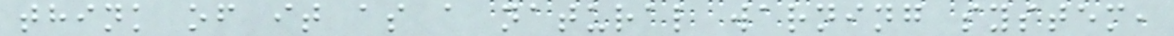think of it as a natural warning system,
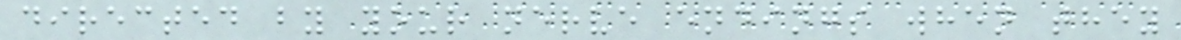directed by your nerve endings when they
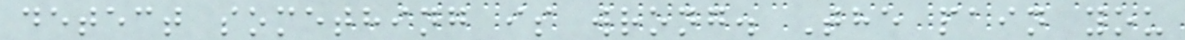detect something is wrong. The pain you
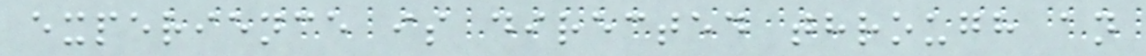experience is directed through an
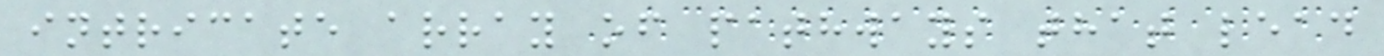intricate array of pathways that lead
